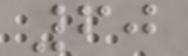60
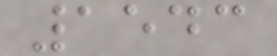1543
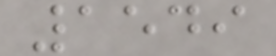1549
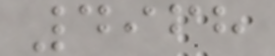4968
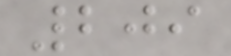209
